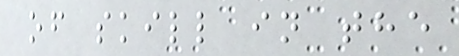of skill in the
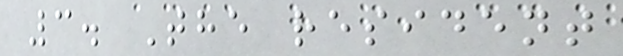3. The resident
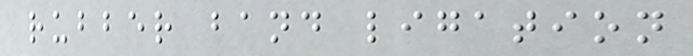rubber band ligation
